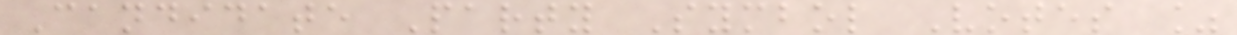Candidate Party Symbol Votes %
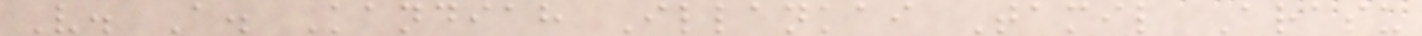V. A. Kandiah Illankai Tamil Arasu
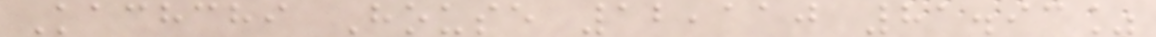Kachchi House 12,110 81.93%
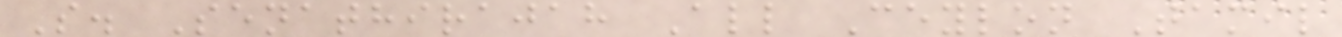S. Senathirajah All Ceylon Tamil
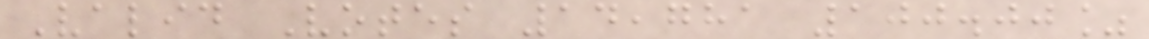Valid Votes 14,781 100.00%
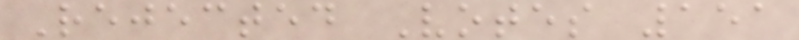Rejected Votes 151
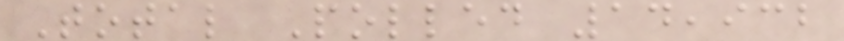Total Polled 14,932
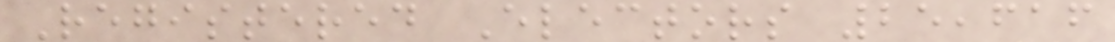Registered Electors 25,616
